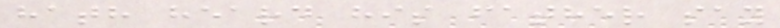hath heard his father say
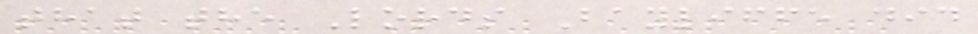that the Lords Bayliffe did
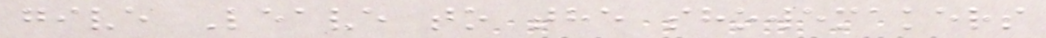give Leave to the showemakers
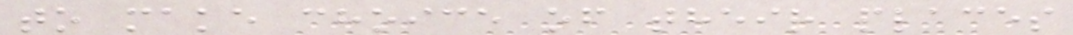to make choice of their places
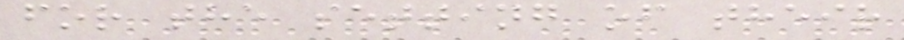for the setting of their
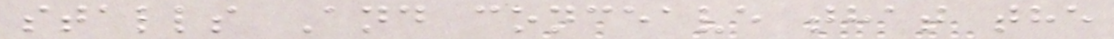stalls And conceave that the
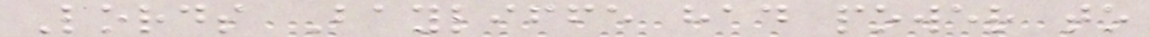Lords Bayliffe had power to
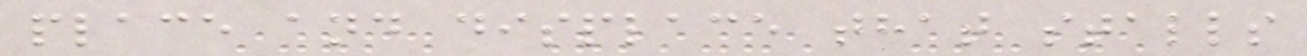place and displace that stalls
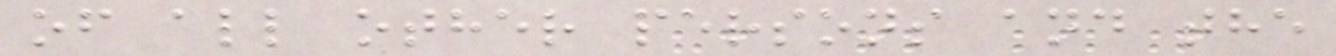of all other persons and the
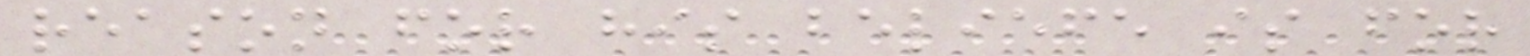reason for his beliefe is for
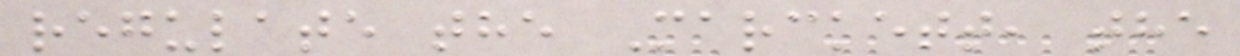regulate the Marckett, the
